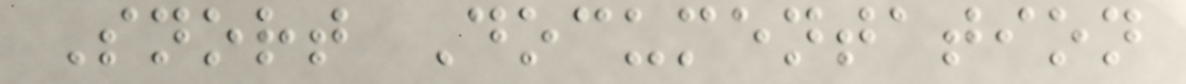Snort Documentation
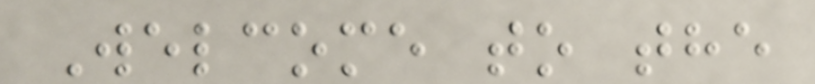Welcome to the
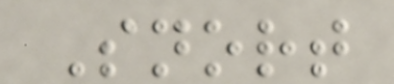Snort
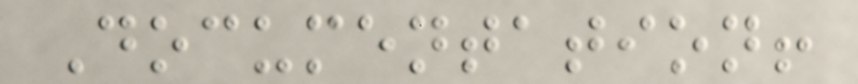Documentation!
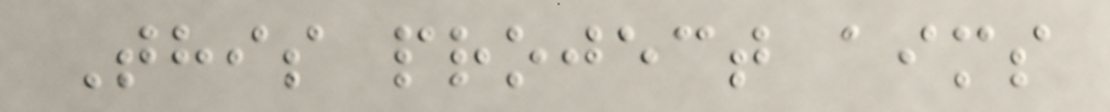This project aims
